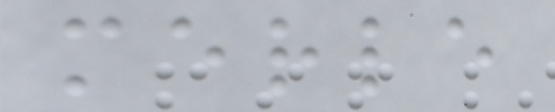merle
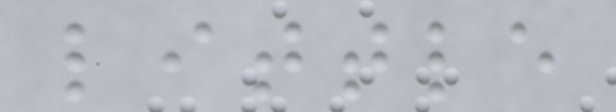little
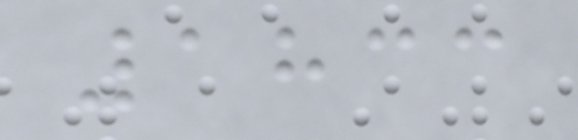1833
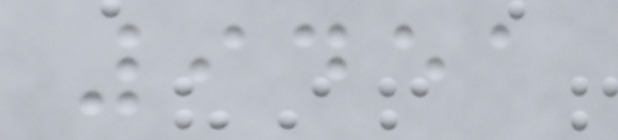9451
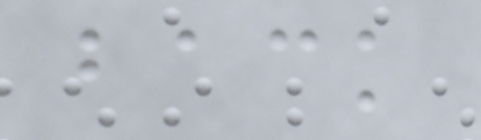back
